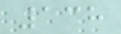138
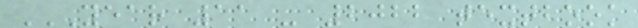YEAR 11 - 2022 TEXTBOOK
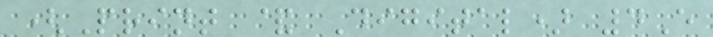(Print & Digital) 4E
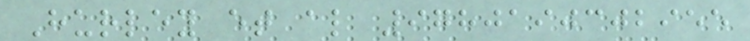Hurley et al 9780190302955
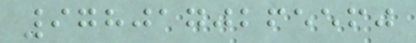9780170265560
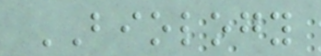BIOLOGY
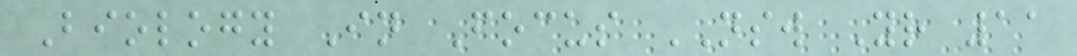Biology In Focus NSW Yr 11
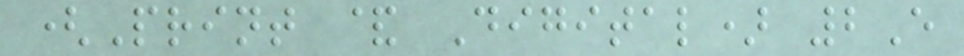(Print & Digital) 2E
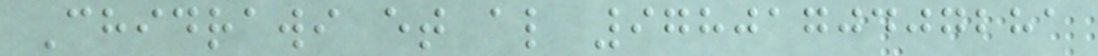Chidrawi et al 9780170407281
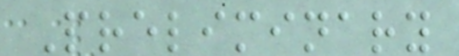Preliminary
